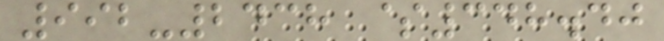992-2438 $348.40
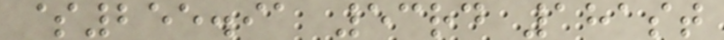$255.91 53rd 181st
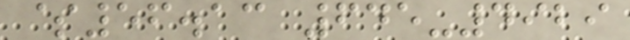$56.13 645-4929
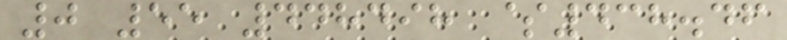0 55 448498 $438.46
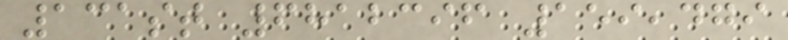131st 6812396 159,479
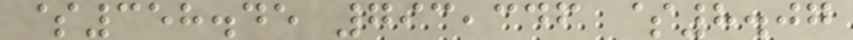$358.45 793,346 $8.07
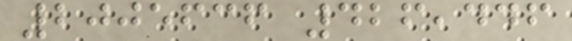2005636 426,446
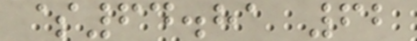$64.81 62
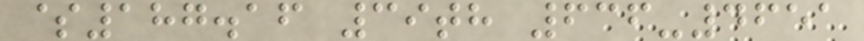$187.16 39th 636-4651
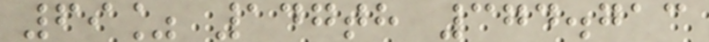69% 147th 374.713
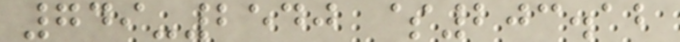749-2540 $203.12
